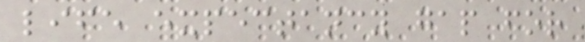life expectancy gap for
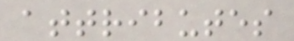attributes
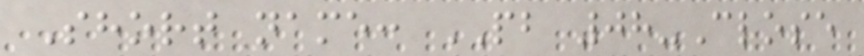Short name: PB 08-Close
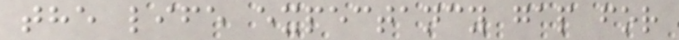the life expectancy gap for
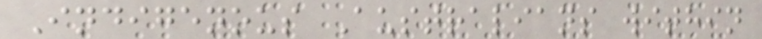Indigenous Australians within
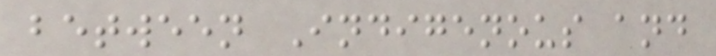between Indigenous and
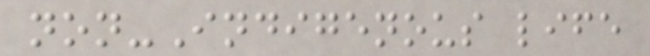non-Indigenous life
